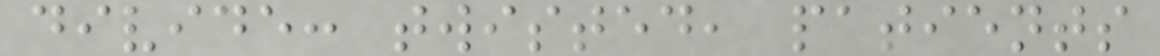divide: twisted, patients
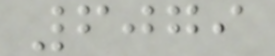6079
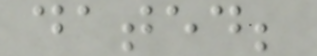dated;
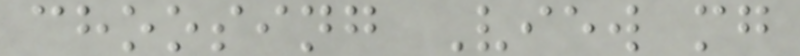choosing View mg
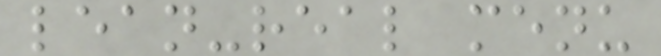lean-real menu
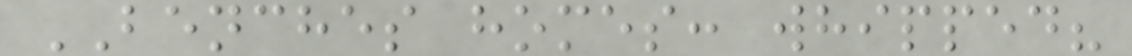BENCHES homes: whipped?
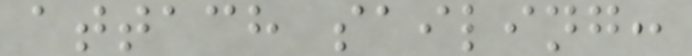attach sailing:
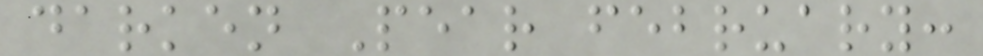darken Pear february:
